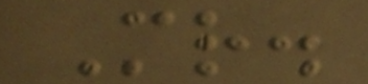Mr.
